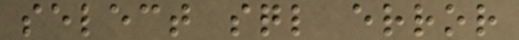select sql error
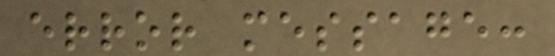error message:
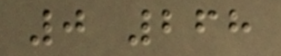0 268
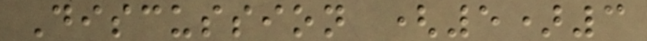Discussion (5)3
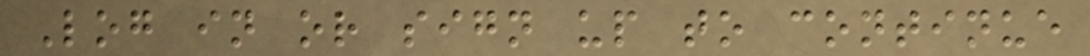Log in or sign up to continue
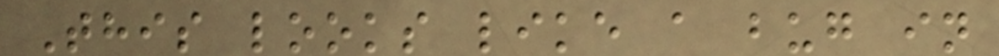This looks like a bug in
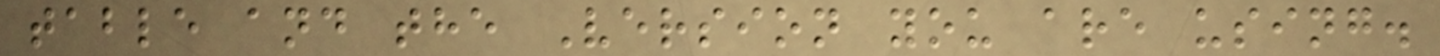table and the Version you are using.
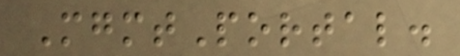MgmtPortal.
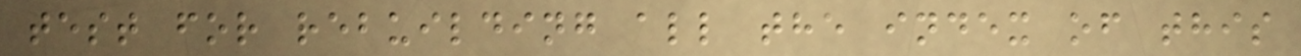test for rebuilding all the index of this
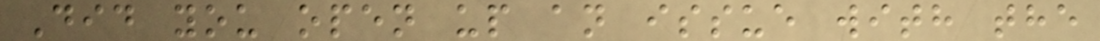Did you open up an issue with the
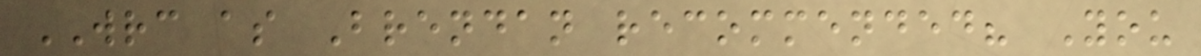WRC as Brendan recommended? You
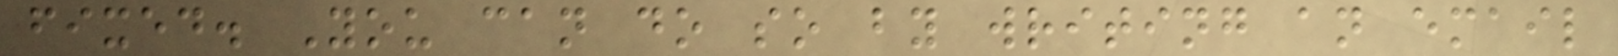fixed. You can do so by writing an email
